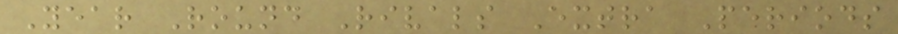Year Round Rivals Extra Periods
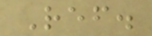Ref.
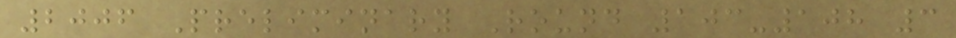2006 Preliminary Round 103-108 3
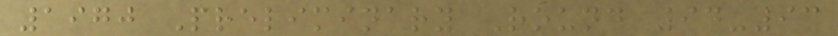1970 Preliminary Round 94-93
